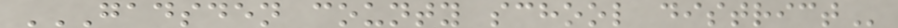GADSDEN COUNTY SCHOOL DISTRICT
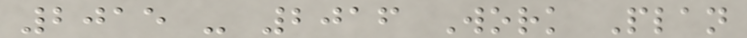2015 - 2016 Work Plan
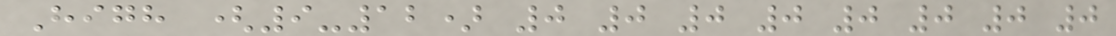High (9-12) 0 0 0 0 0 0 0 0
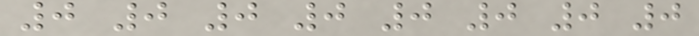0 0 0 0 0 0 0 0
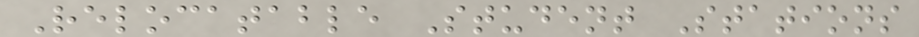Relocatable Student Stations
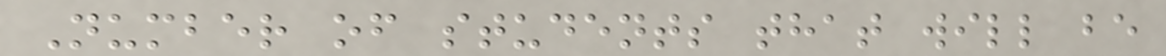Number of students that will be
